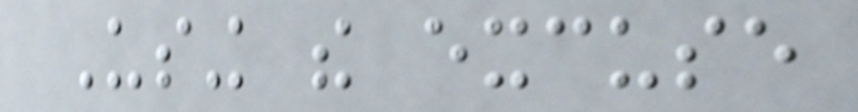Using the excuse
